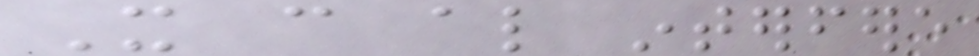It can also interfere
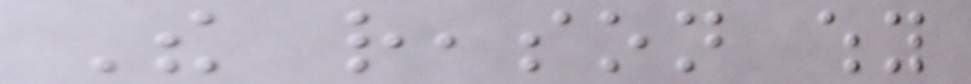The reason why
